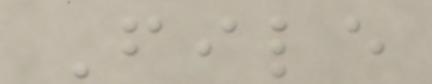File
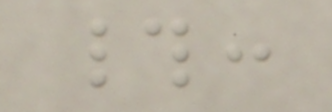#:
